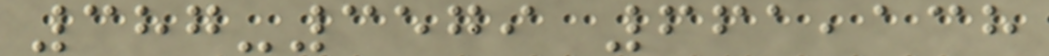387-3579 661,138
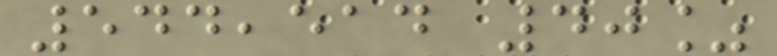544,514 40%
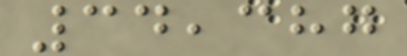34,387
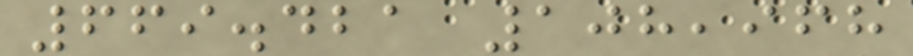669.421 108,968
